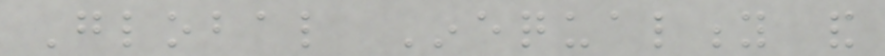Global Inequality and
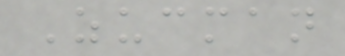Zucman
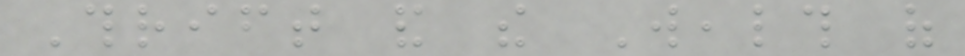Thrift and the Wealth of
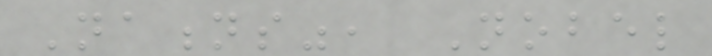Nations", Nobel
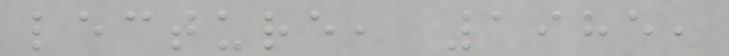lecture, 1985,
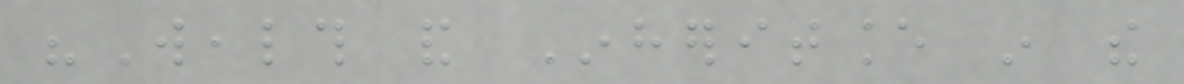"Wealth and Inheritance in the
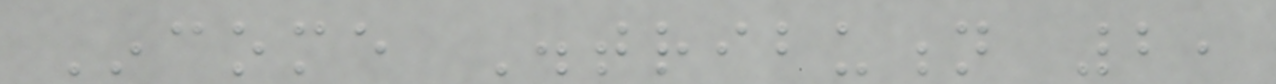Income Distribution 2,
